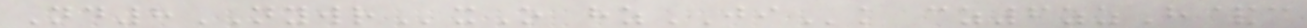Nd8NYWRxO hzJIk cz6zzH&c
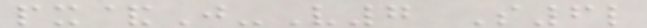px&J-V7 S6l
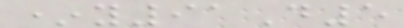*y91D5
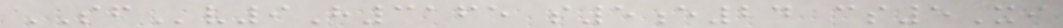SFv9H3165 s5e24 cs5Xi
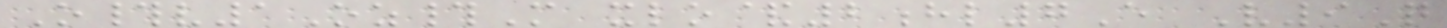O#v1Oz#M xlo&2hl7E V9Q
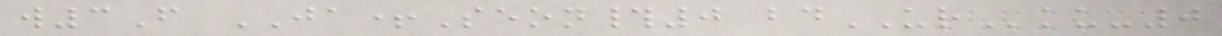w3F JA+Seon#0 bdURku-0
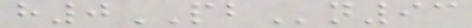h0PBn93
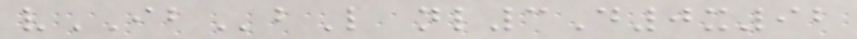vIBbL nl3D0x92
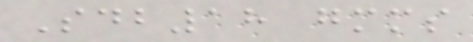Sdb18 gmms
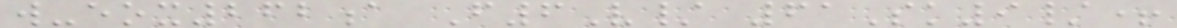w-eox262a F6V/ 61Sk9/+
